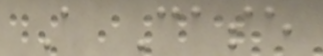A Case
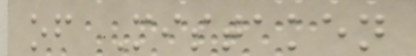of Mistaken
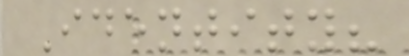Identity?
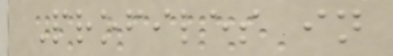Profiles in
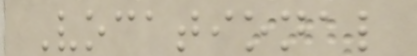Vocational
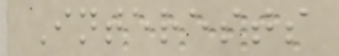Interests
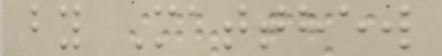by Matthew
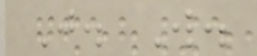J. W.
